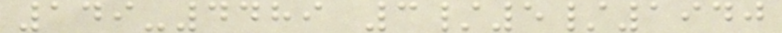149-4489 3/5/1940
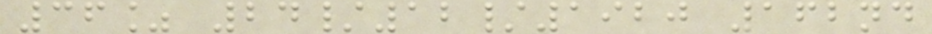36% 24/12/1920 162nd
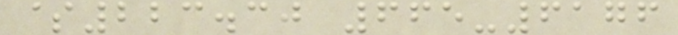$223.30 665-6176
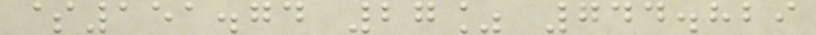$151.74 27% 744.829
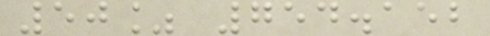50% 754.152
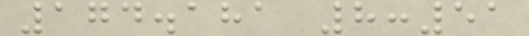174.181 8:51
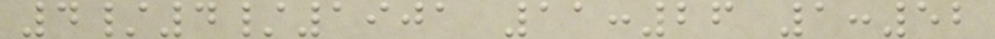4/4/1901 11:26 1:52
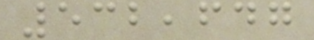532,647
